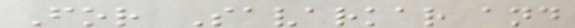For Savarkar and
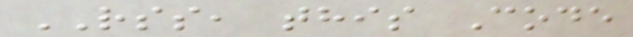RSS, this Code
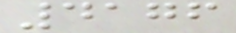4176
